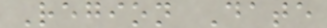Region Date
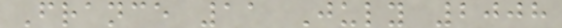France 11 July 2008
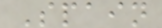Spain
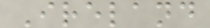Ireland
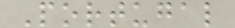Portugal
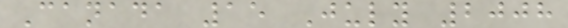Canada 15 July 2008
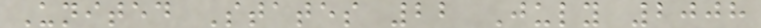United States 22 July 2008
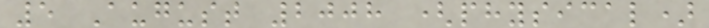5 August 2008 (physical)
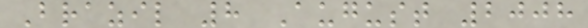Brazil 8 August 2008
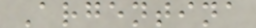Argentina
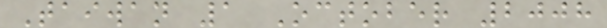Taiwan 1 October 2008
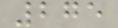275
